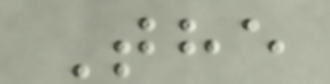The
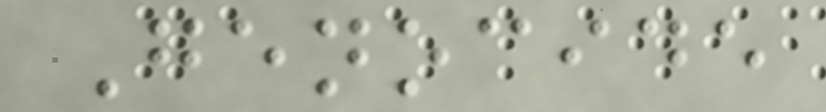Genocide
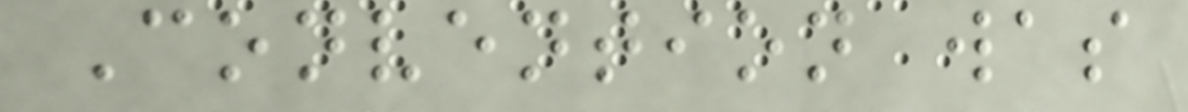Convention was
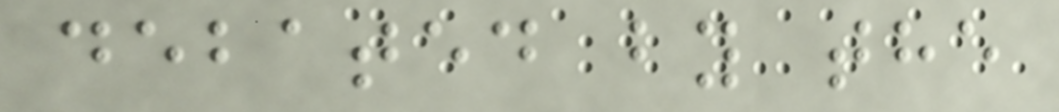debated by the
